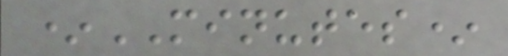*MINUTES*
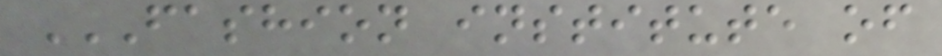FASHION INSTITUTE OF
